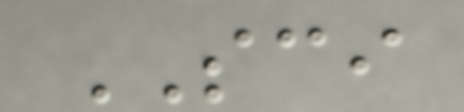SCI
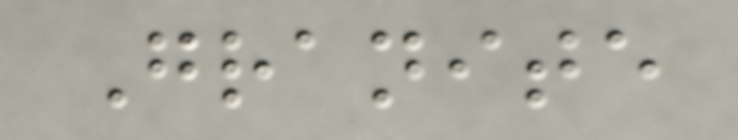Granite
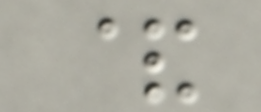&
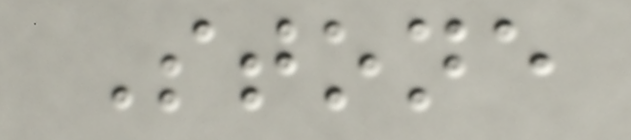Stone
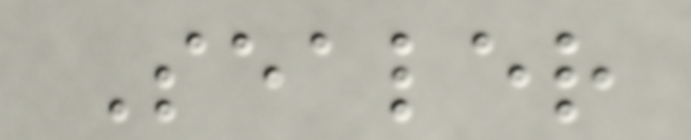Sealer
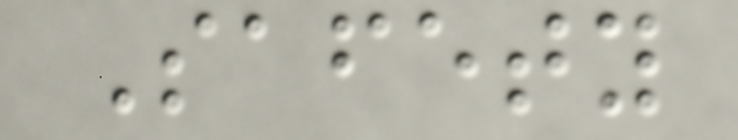Safety
